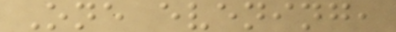One evening,
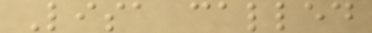Lisa called
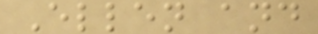Ellen and
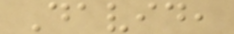David,
